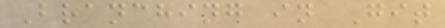Branching in Git
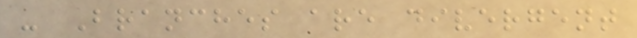- Branches are divergent
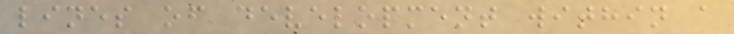lines of development within a
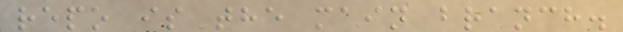repo is the main branch.
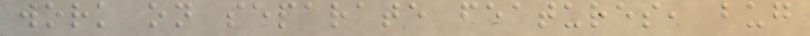work on separate features, bug
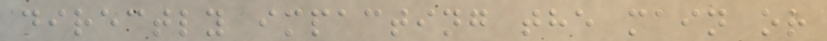directly impacting the main or
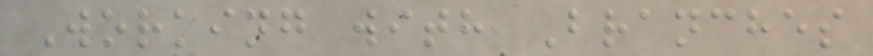Working with Branches
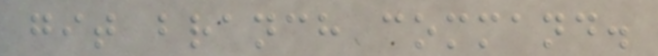git branch command.
